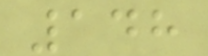148
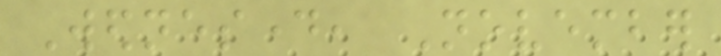Wednesday, November
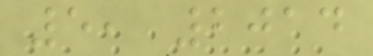5, 2014
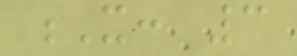X: 3
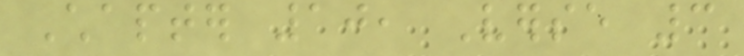Chapter 10, Verse 3
